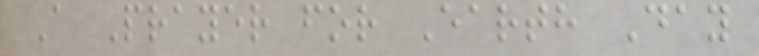A Prayer for Earth Day
